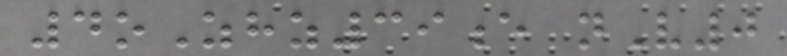4oZhz39e nV0
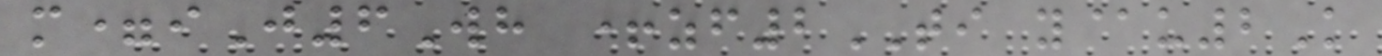m=iJ6Wh +zf2TI y@u2K
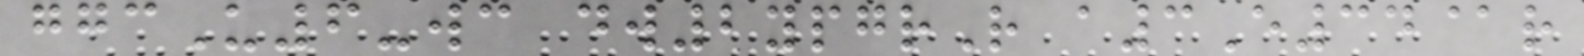ggcU6-wc dw2ypgrR a3E34@r
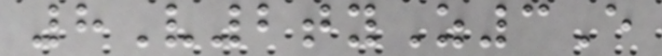8V2tyZ3E
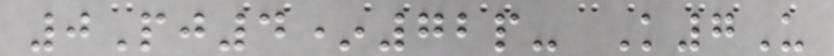0Pj4*72p- K7U
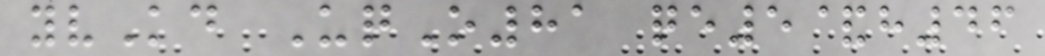yvKd UqO81 qe5&h46
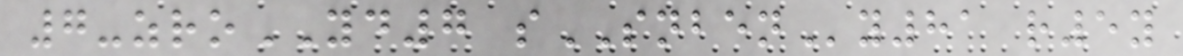7-zroYD7 sSNBENy81 r5y
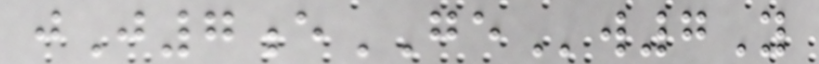jJ7eGEw7Y
